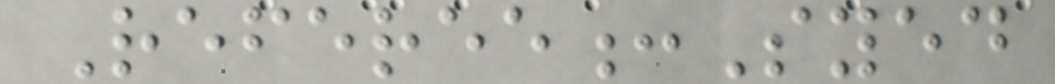Referee:Syed
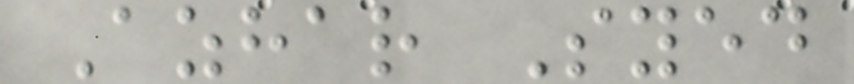Azhar Syed
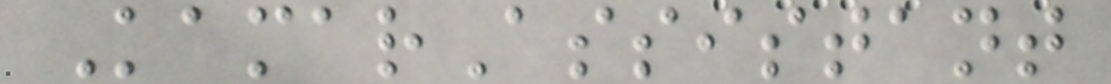KamarAssistant
